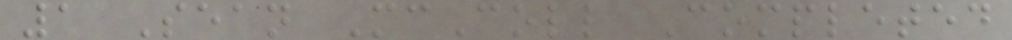1 Sean McColl Completed
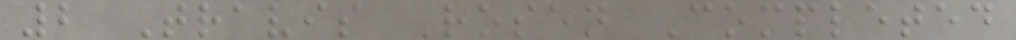2 Travis Rosen Completed
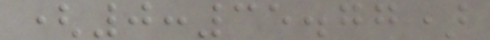(0:35.77)
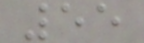55
